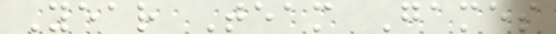Year Team Games
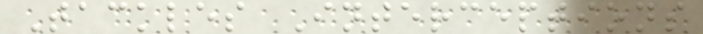Tackles Interceptions
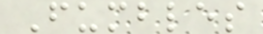Fumbles
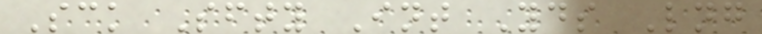Sck Sfty Int Yds Lng
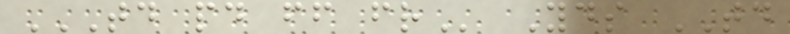TD PD FF FR Yds TD
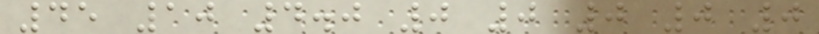45 10 4.0 0 0 0 0 0
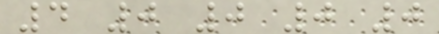4 0 0 0 0
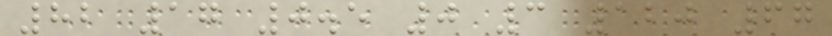82 17 0.5 0 3 120 67
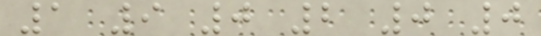1 9 0 2 0 0
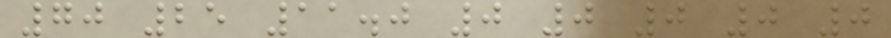70 25 11.0 0 0 0 0 0
